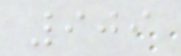909
